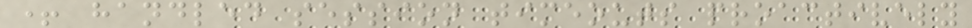+ handled session timeouts proactively
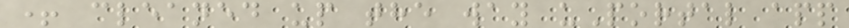+ cleaned up the way uPortal app
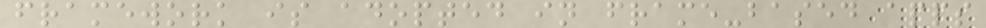framework is adopted in frame-based apps
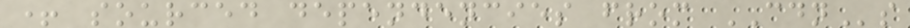+ sourced dependencies from CDNs
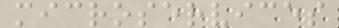microservices
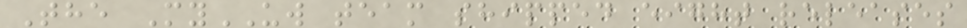The MyUW team shipped eight releases
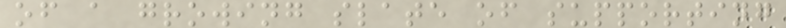of a growing slate of supporting
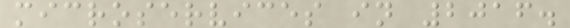microservices in 2016.
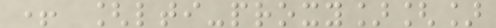+ [lti-proxy][]
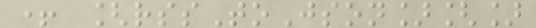+ [rssToJson][]
